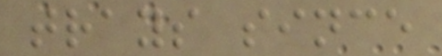trays since
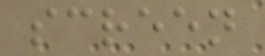screen
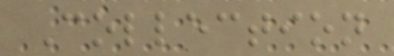Collection
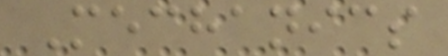Mechanics
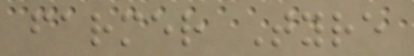farmer Tyre
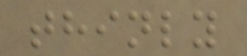thinly
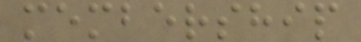membership
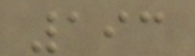193
